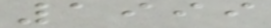1999
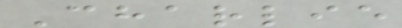Charlie
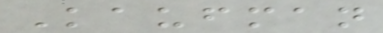Kaufman
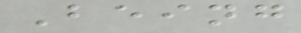Being
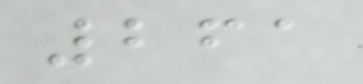261
